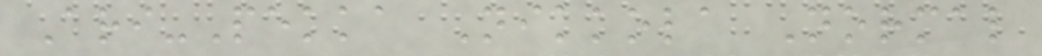Ari-Pekka Nikkola Normal
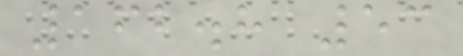162.8 53
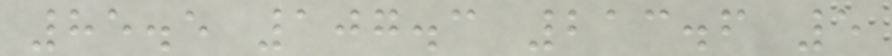85.5 107.3 213.6 5
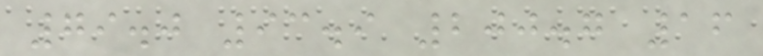79.0 93.9 200.7 16
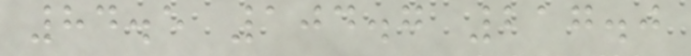84.5 104.7 217.0
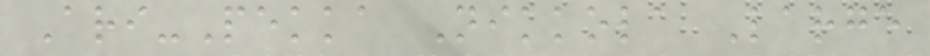Ari-Pekka Nikkola Large
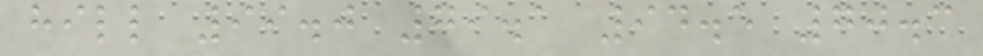hill 99.0 79.1 94.5 70.3
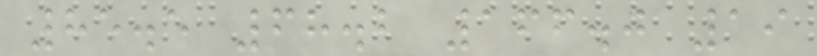85.5 68.2 166.0 19
